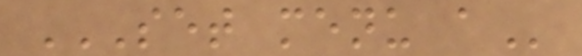SET MENU A
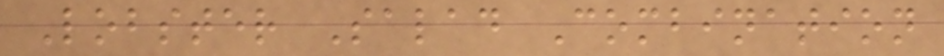Lobster Salad Combination
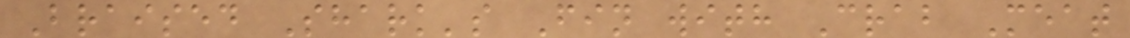Braised Shark's Fin with Crab Meat
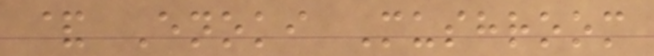& Enoki Mushroom
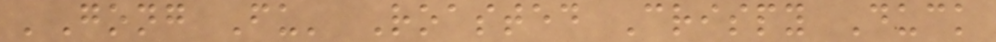'Gong Fu' Roasted Crispy Duck
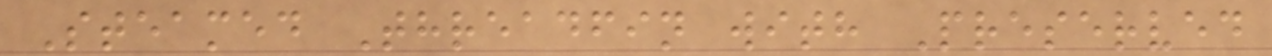Steamed Threadfin with Preserved
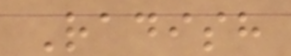Radish
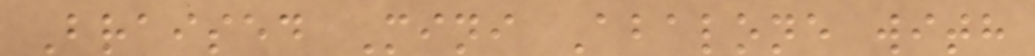Braised Mini Abalone with
